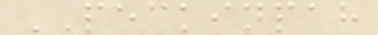PECKINPAH
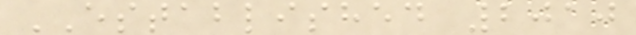ESTABLISHED 2010
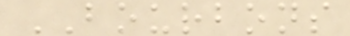BOURBONS
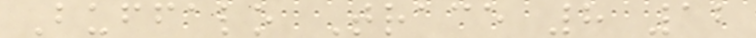Buffalo Trace 8 12
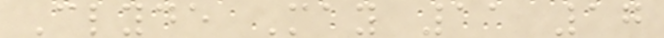Clyde May 11 17
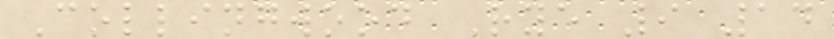Collingwood Rye 9 14
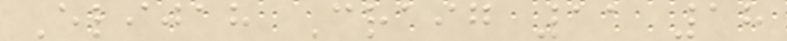Elijah Craig 11 18
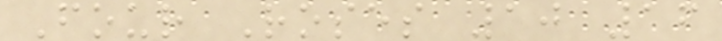Four Roses 10 16
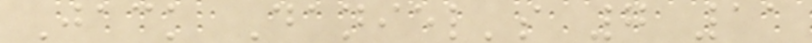Jack Daniel's 7 11
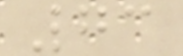73
